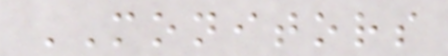MONITORS
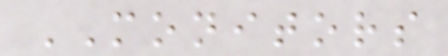MONITORS
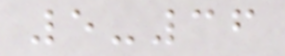5-36
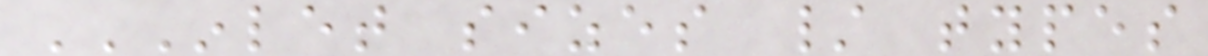INLET SIZES / TYPES
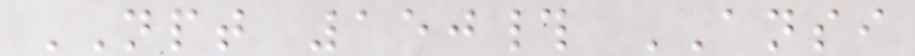NPT 150# ANSI
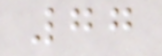77
